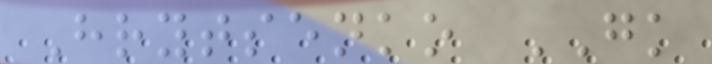Hrytsenko GK
